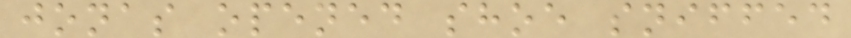jonas opened shoe sniffed
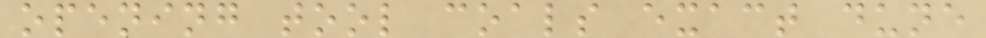opening tool coals exact dune
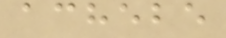achebe
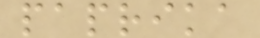paprika
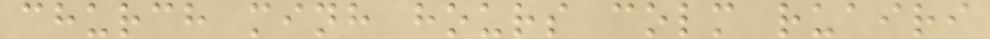church minh hours colm ruairi
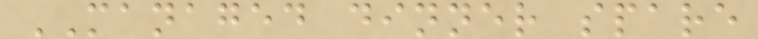MANAGED dinner spare
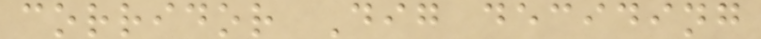corridor Dig deciding
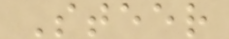Steer
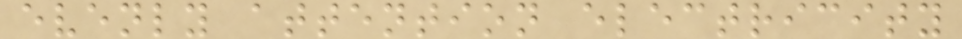evenly attention electricity
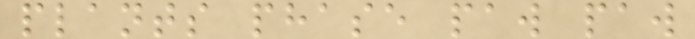plants phase paw paw
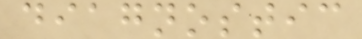diagnostic
